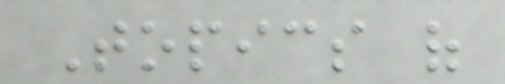Topics of
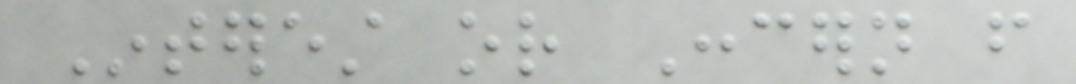Interest or Concern from
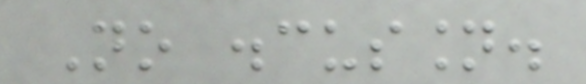No discussion.
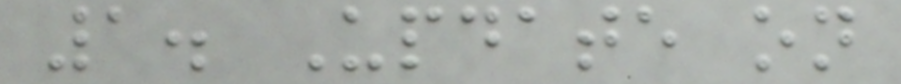1. Update on
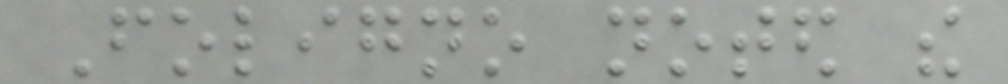Foligno noted the
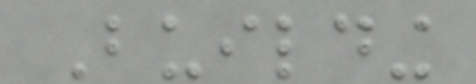Building
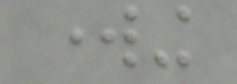working
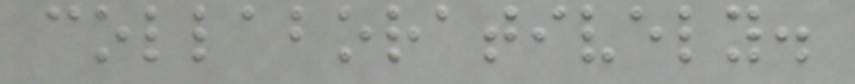collaboratively.
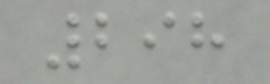298
